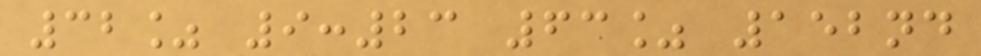32% 9:23 63% 152nd
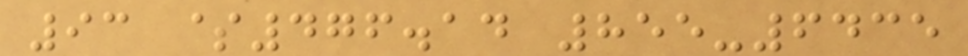93 $476.14 855-6435
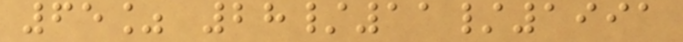65% 28/11/1991
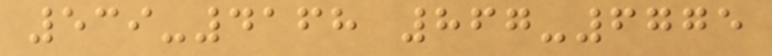539-4168 867-6775
